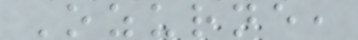Ozurne,
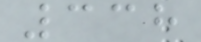338
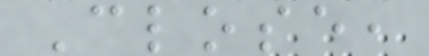Close,
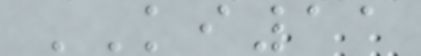KI11
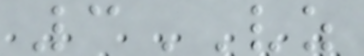3VZ
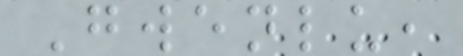Gwenlu,
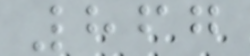867
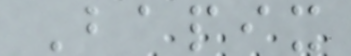Bapix
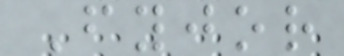Fyjor
